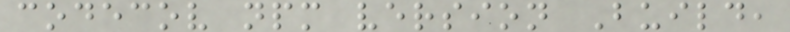codecov npm version Build,
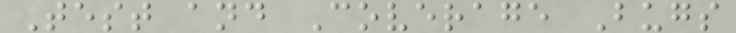Test and Coverage Bugs
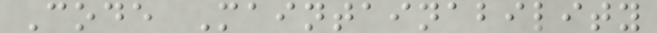Code Maintainability
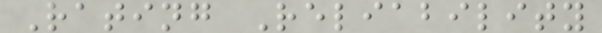Rating Reliability
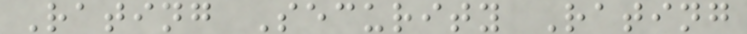Rating Security Rating
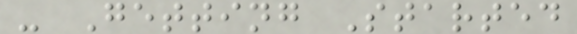- Getting Started
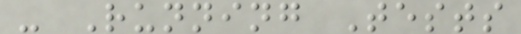- Running Tests
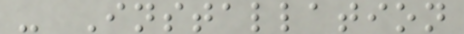- Installation
